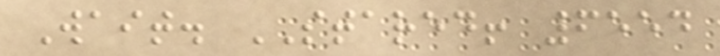Wait. STARED! 6554
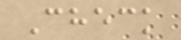Check
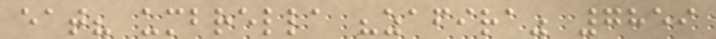eat? umbrella "zafira" 7859
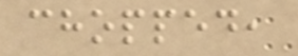chopped,
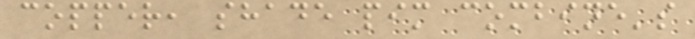copper, shade pim combine's
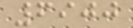6900
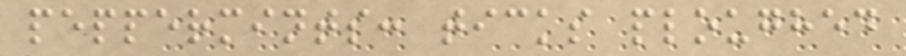peppermints: ticks ploughed
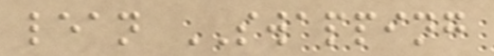lean SWAPPING
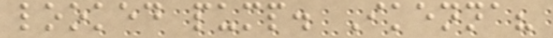looked pump. Ikenna?
